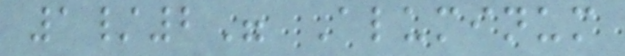1/2" Aluminum
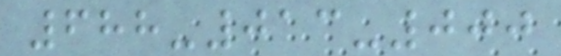688-013-000
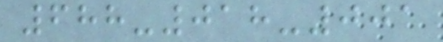688-018-001
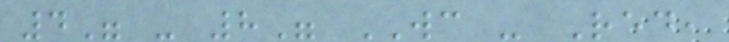4" - 8" WC - Red,
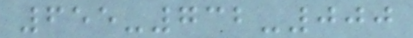655-732-000
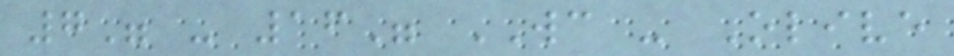7" - 16" WC - Olive
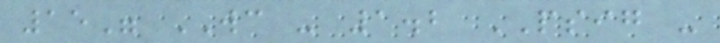15" WC - 1.2 PSIG -
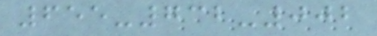655-732-002
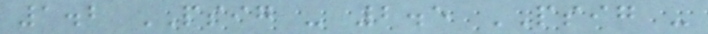1.2 PSIG - 2.5 PSIG -
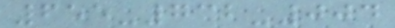655-732-004
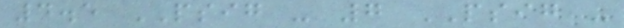4.5 PSIG - 7 PSIG -
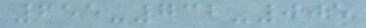655-732-005
